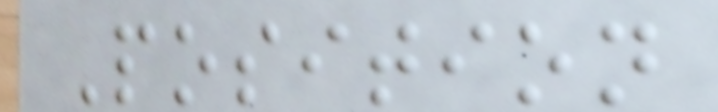Position
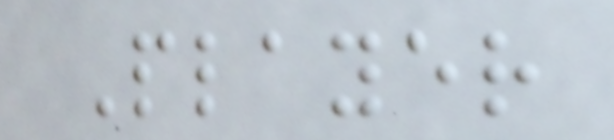Player
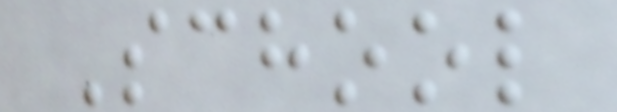School
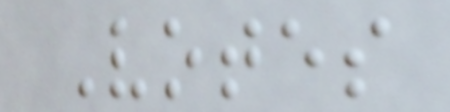Votes
